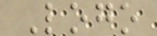Logo
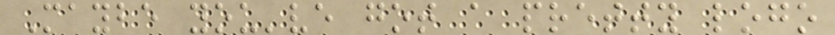Maybe you've got a pretty logo
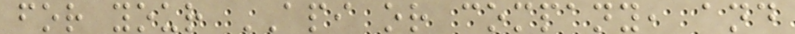for your API or company, and
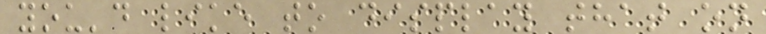you'd like to display that on
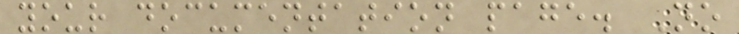your documentation page. No
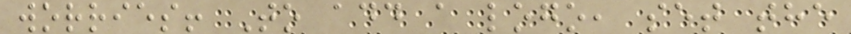worries! To add a logo, set the
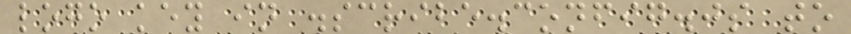logo key in .scribe.config.js to
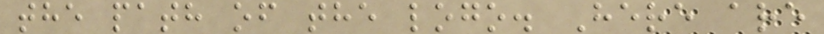the path of the logo. Here are
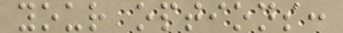your options:
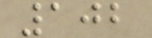102
